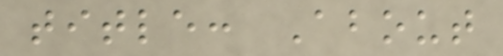title: About
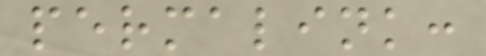permalink:
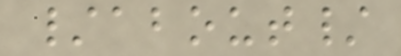/about/
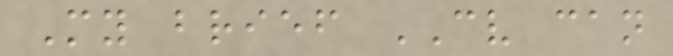My brief CV can
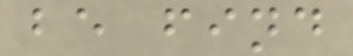be find
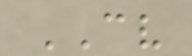CV
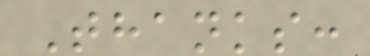Thanks:
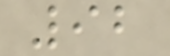92
